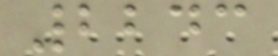2243
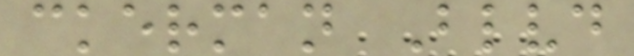ckerman Blvd
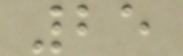25
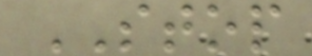STOP
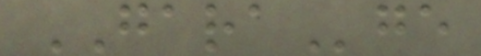GARAge
